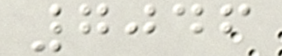7046
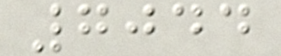7044
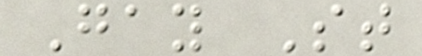Gay St
